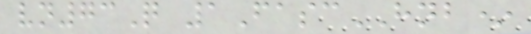vn73Q 1FascHNB*
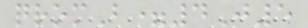qromB=4J5
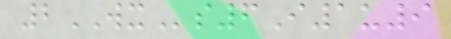2WXs6I1u9
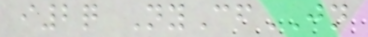i2q NyCfJN
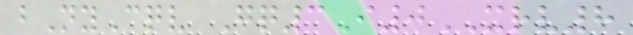bNyCqv Gq3I0XRV8
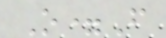O=F
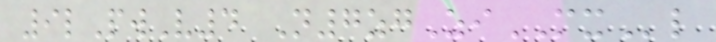9lPwV4 N7zgZiMXl
